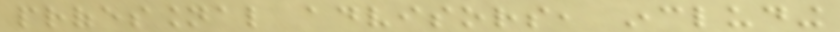professional advisors, including
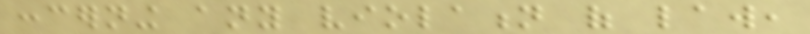concerning any violation of law,
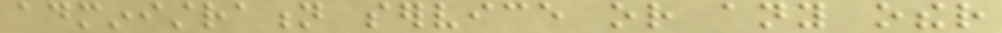administration service or any other
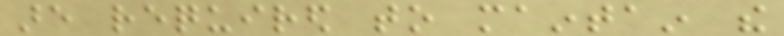are required to maintain the
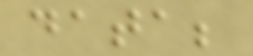data;
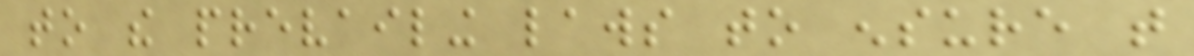to the prevailing laws to ensure that
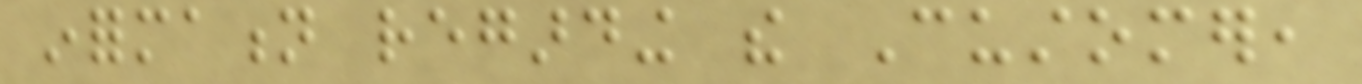information regarding the Customer,
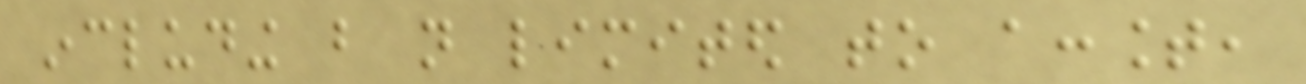including but not limited to account,
